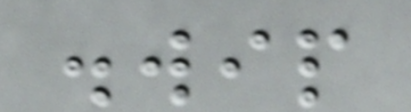.wip
